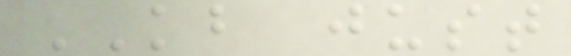KB just
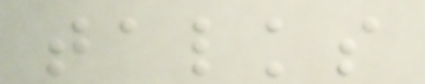talks
